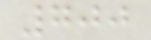700
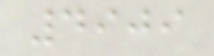4909
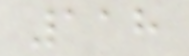118
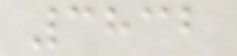3832
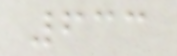633
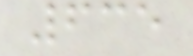635
